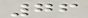76
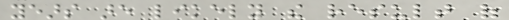years are likely the result of
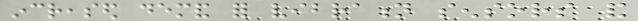increased demand for vibration sensors and
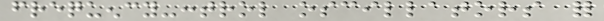frequency-control oscillators for
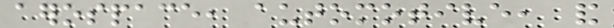aerospace, automotive, and
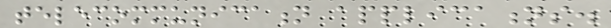telecommunication applications.
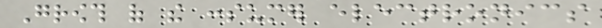Growth of the consumer electronics
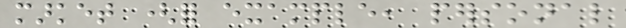market (for example, personal
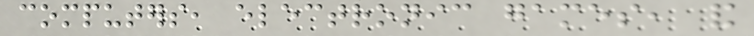computers, electronic games, and
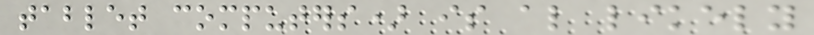tablet computers) is also likely
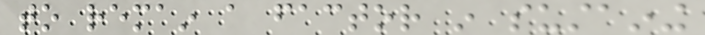to remain a factor in sustaining
